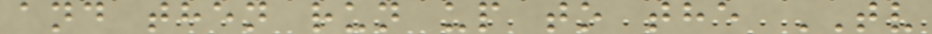and then run up to the TV
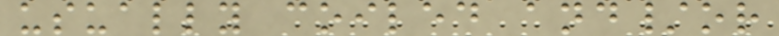usually coiled and/or
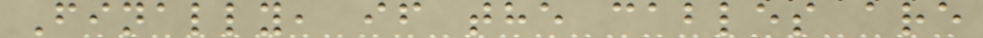Finally, if the cables are
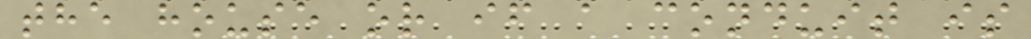the house or if a conduit is
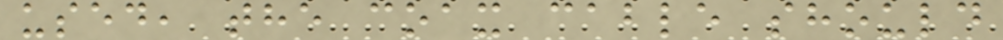used, the coax cable should
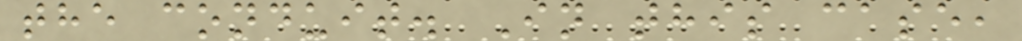the conduit. In this case,
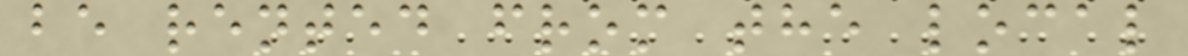be rented from the local
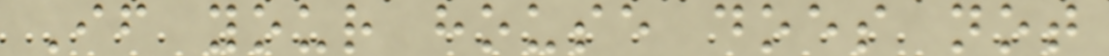If your house does not
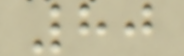80
